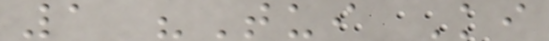1 "Tui Ki
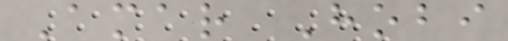Amar Hobi
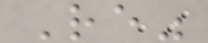Re"
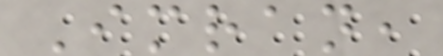Imran,
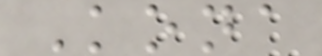Kona
